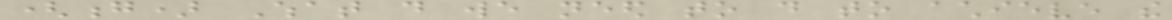(g) What do we need to do to achieve the
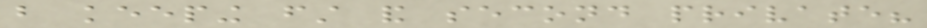but keeping first and second private?
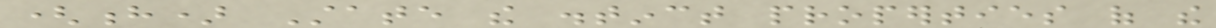(h) State the distinct properties of the
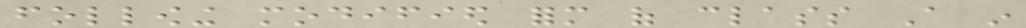following modified form of class A in
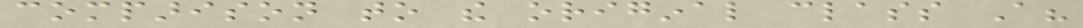comparison to the original class A?
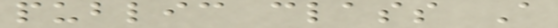public class A
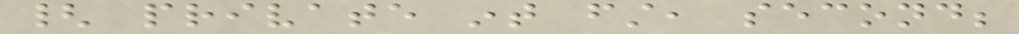{ private int first, second;
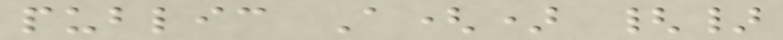public A() {}
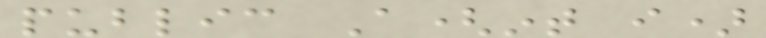public A(int i)
